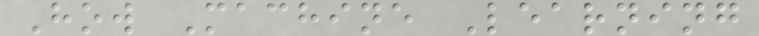How Machine Learning
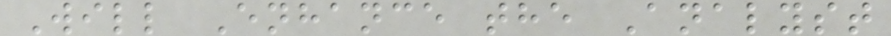Will Enhance the Analyst
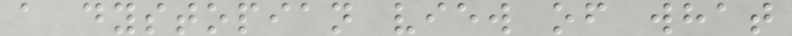a dystopian view of what
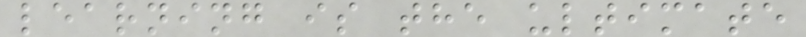learning is the ultimate
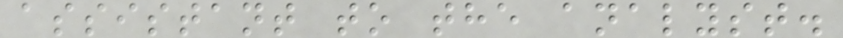assistant to the analyst.
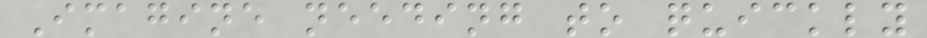Imagine needing to quickly
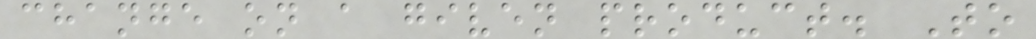change on a given product. To
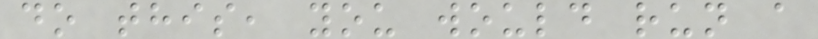do this, you would run a
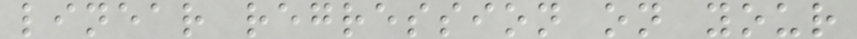linear regression on your
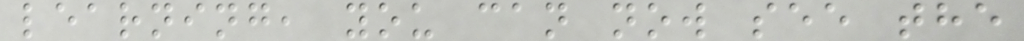learning, you can now see the
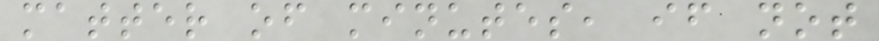matter of minutes, if not
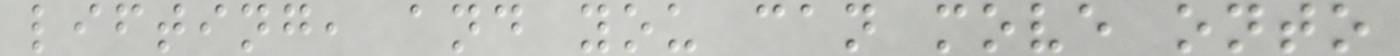lifting, and you can move onto
